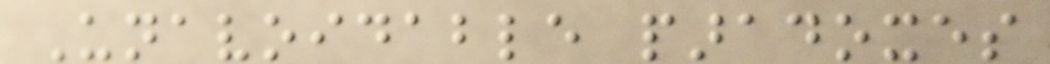Unavoidable paradoxes
